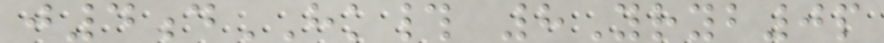j4dHK# 8Yryb0p
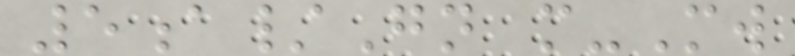5a/Gn m-Mw
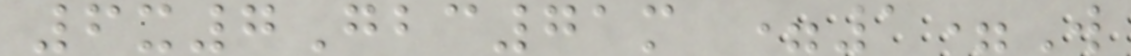6x7Gbc71m =1=W
